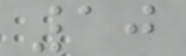10
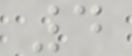4
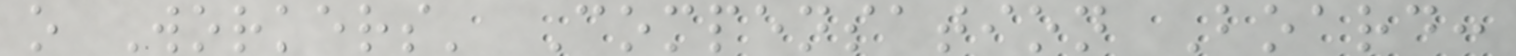o Workers' Compensation Board:
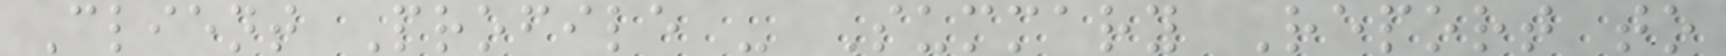Client Profile - Summary Report to
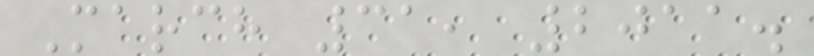March 31, 2011.
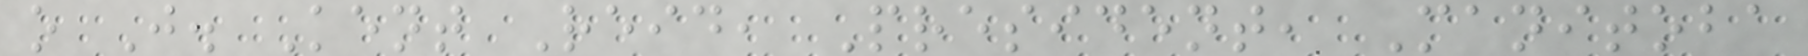o J. Kent Reid, President, Manitoba
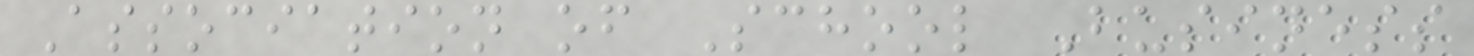Association of School Business
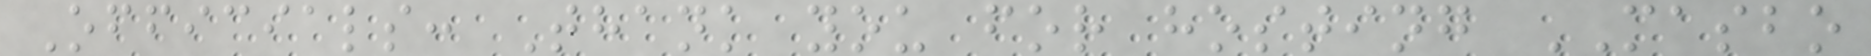Officials: Thank you for hosting MASBO
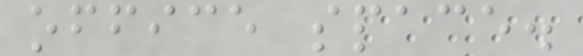office space.
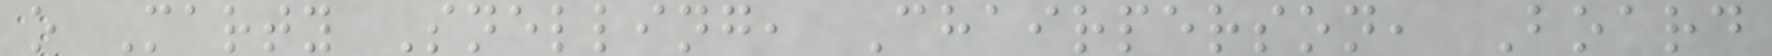o Marty Snelling, Chairperson, Board
